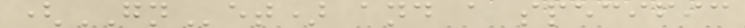(GNet) and a specific
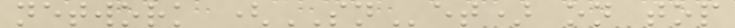network (SNet) on top
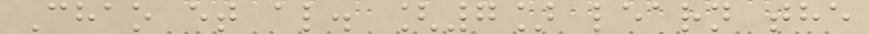Chao et al. [7] learn the
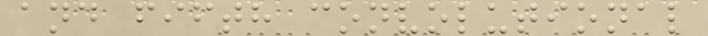and fifth convolutional
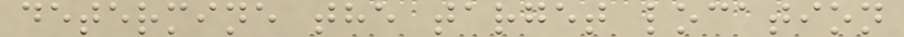determine the target location
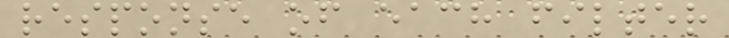response of each filter
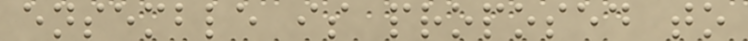ensemble is proposed to
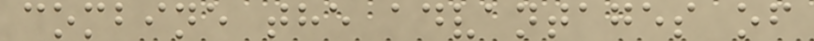combine the advantages of
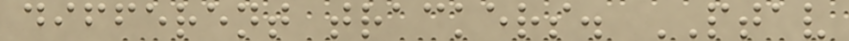different trackers. PTAV
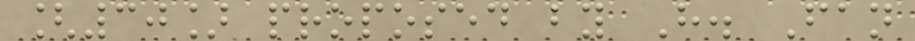[30] proposed by H. Fan
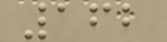162
